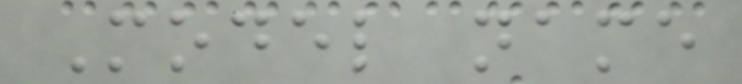Model name
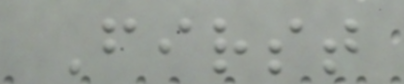First
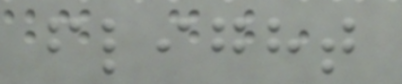flight
